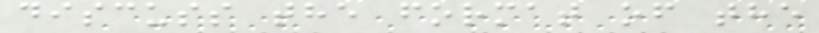discuss the format of the
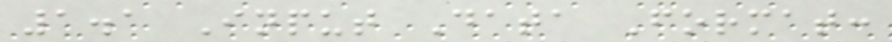1.1 Input Data Format:
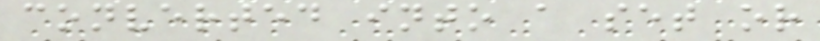converted into a set or
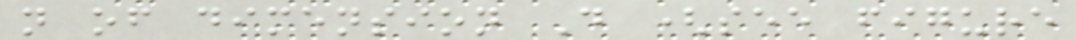n of dimension D (see figure
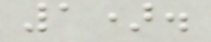1).
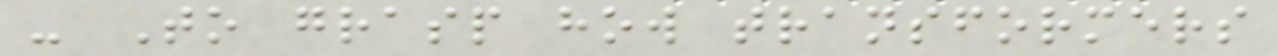- To grasp how transformers
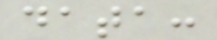data:
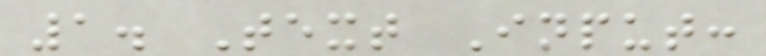1. Text Input:
